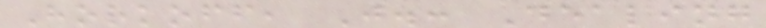Horkoff, J.: Dealing
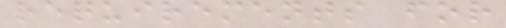requirements for
